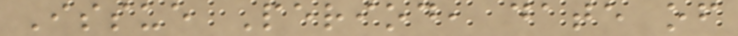Issue Period, date of
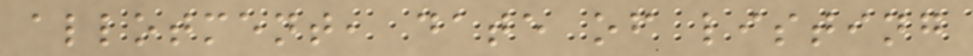allotment, date of listing
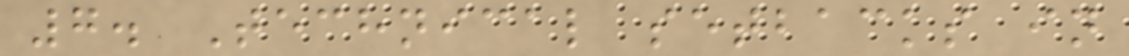7. Technical setbacks in
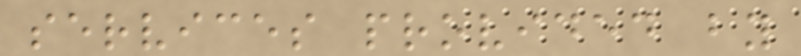services provided by
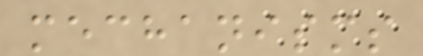mechanisms
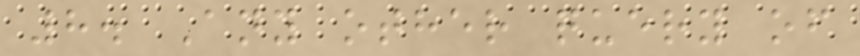8. Any other query of
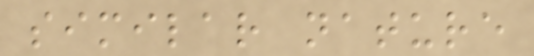similar nature
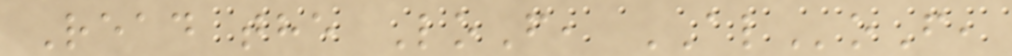Read the LoF, ALoF,
